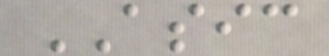ASIC
